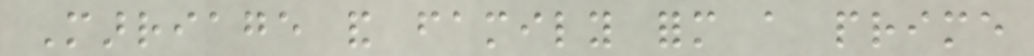Marriage and family form a prime
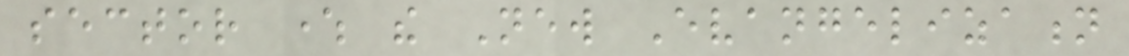sector where the New Evangelization
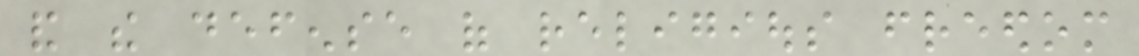and the defense of religious freedom
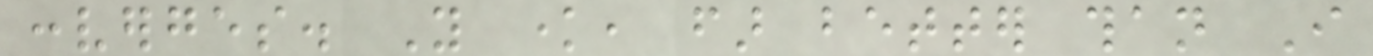converges. You know, far better than I
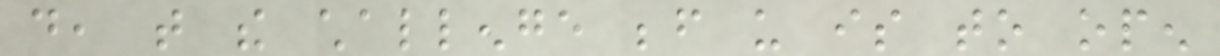do, that the challenge before us is to open
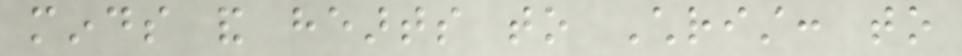minds and hearts to Christ: to
